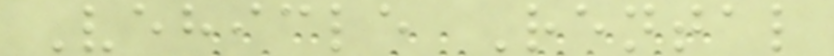Vehicle Rental
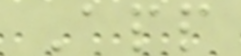App
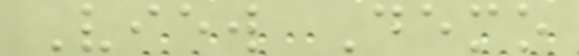View Demo
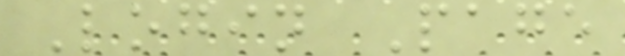Login Page
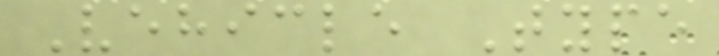Vehicle Type
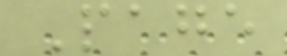Page
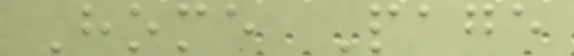Home Page
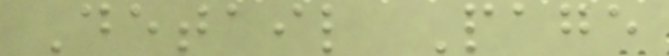Detail Page
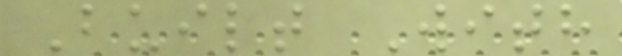Built With
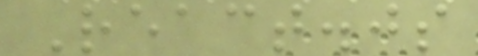React.js
